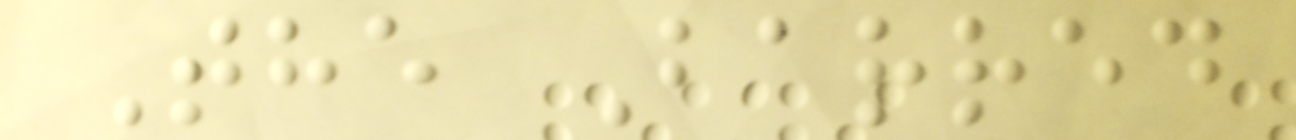The Barred
